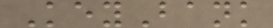KeyBank
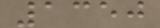1350
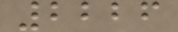2226
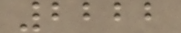2222
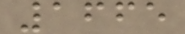1665
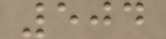504
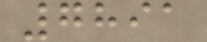7891
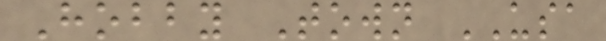Hobby Town USA
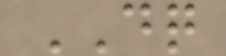DQ
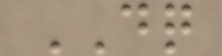DQ
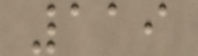119
